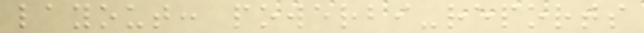layout: powerbi-reports
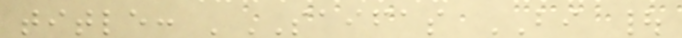title: 'SAIFAS BI |
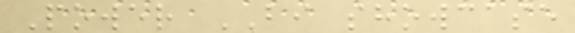Power BI showcase
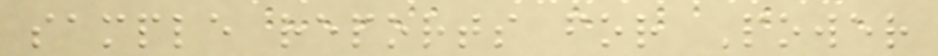sample reports for Power
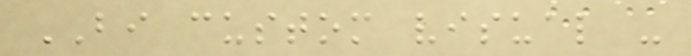BI custom visual -
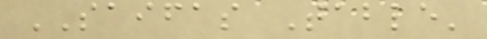SAIFAS Table'
